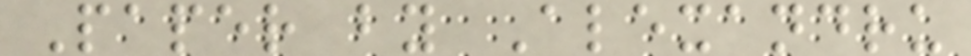Paper by Alexandru
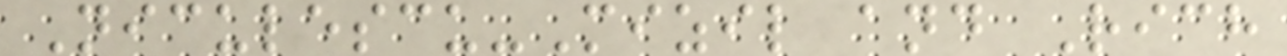Niculescu-Mizil and Rich
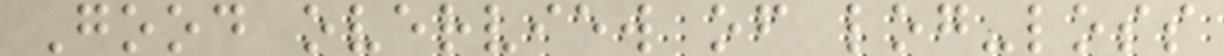Good overview of log-loss
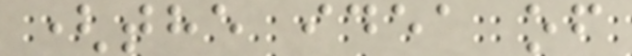(the idea of
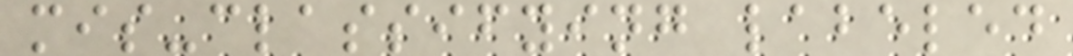mis-classifying labeled
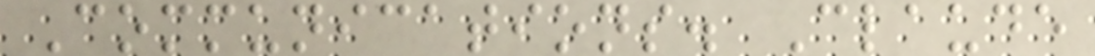Communications. Claude
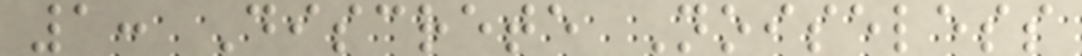1: Discrete Noiseless
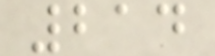214
